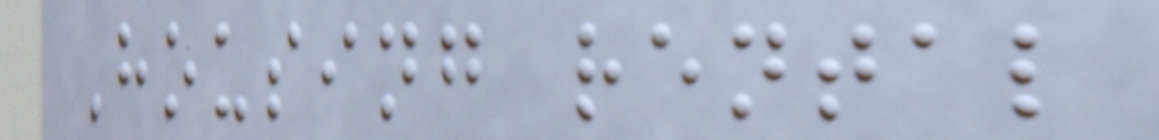Housing rental
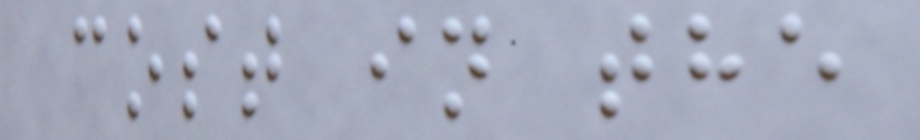cost in the
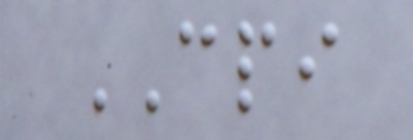CPI
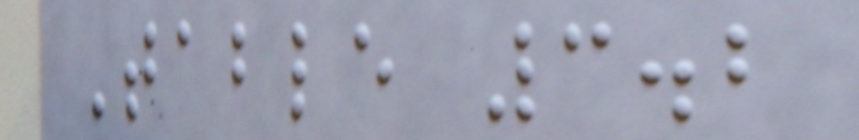Table 3.2
